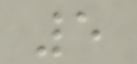5
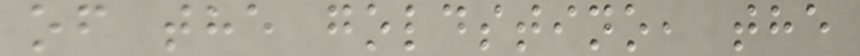of the goldstino, the
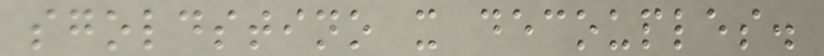sgoldstino x decouples.
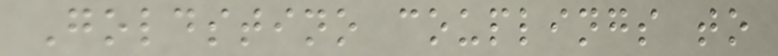Goldstino couplings to
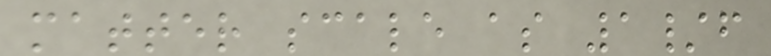matter scale as 1/f
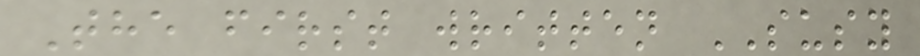The first written SUSY
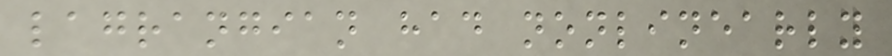lagrangian had nonlinearly
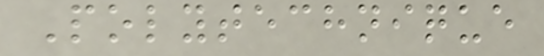Polytechnique
